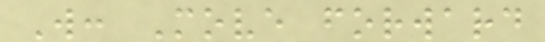W: Move forward
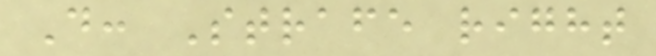D: Strafe right
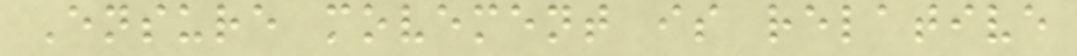Ensure movement is relative
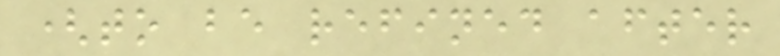(to be refined after
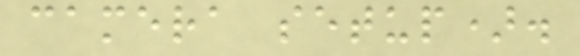camera setup).
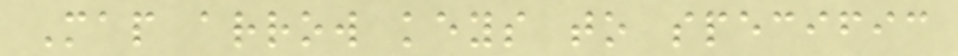Map arrow keys to specific
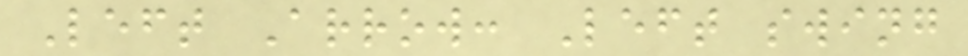Left Arrow: Left swing
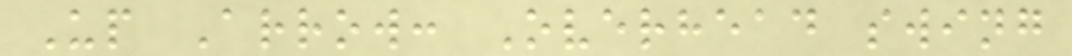Up Arrow: Overhead swing
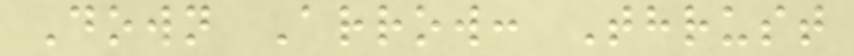Down Arrow: Thrust
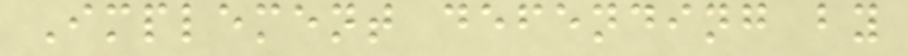Implement defending by
